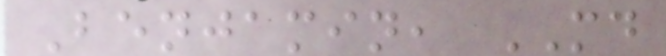Benjamin, MD
